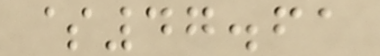$47.61
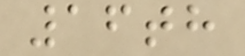16th
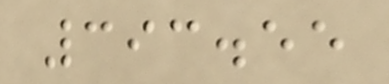393.55
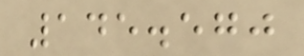145.570
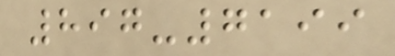897-7199
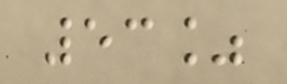53%
